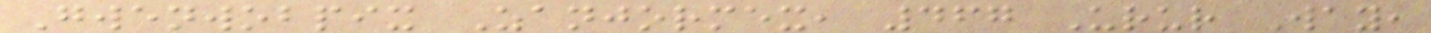Gwenwobpix Zanjormex, 467 Urur Way,
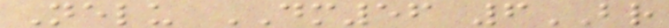Nelu DM56 6BR
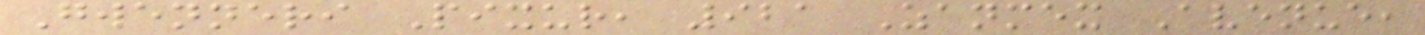Gwenneri Pixur, 921 Zanmex Avenue,
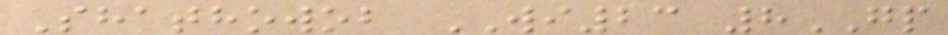Shathowob WI23 8GP
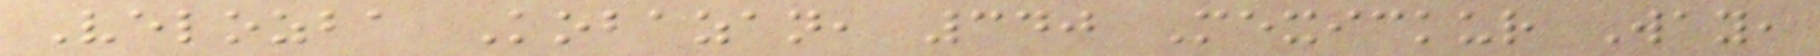Velozba Kobazan, 340 Mexickur Way,
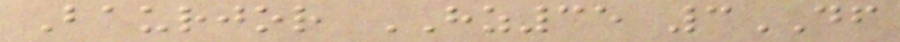Baurjor HZ35 3DF
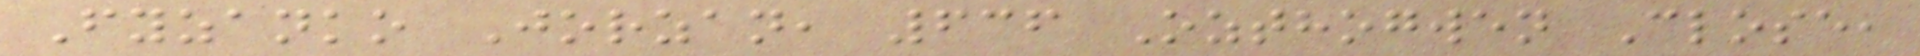Fyzanko Jorzan, 636 Ozthogwen Close,
